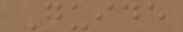Guide
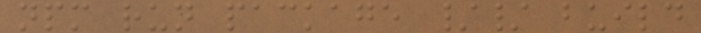npm run package // build
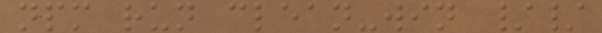npm run clean-win //
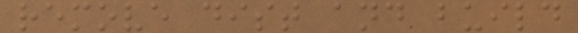remove dist and build
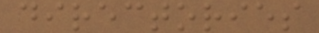directories
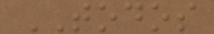TODOS
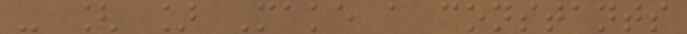- [ ] Make a constants
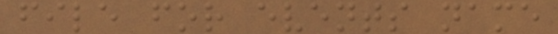file for events name
